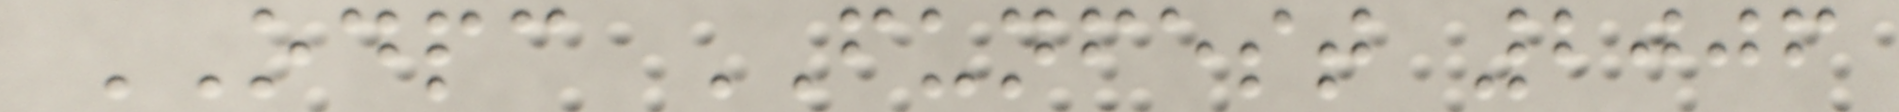ODPC FUNFEST 2006
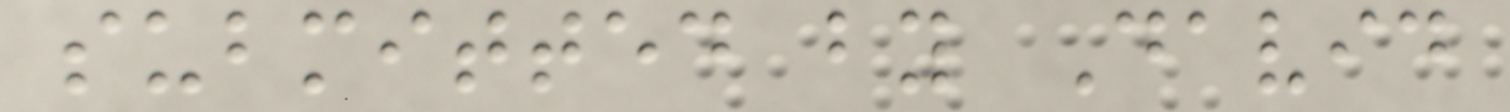submitted by David
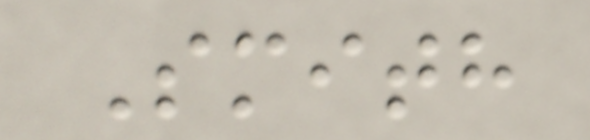Smith
